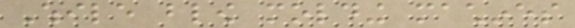While blow molding machines
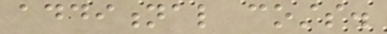additional costs.
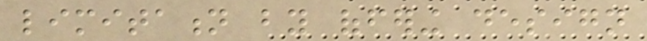limitation by offering design
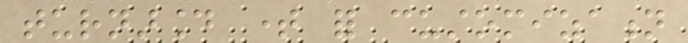turnaround time for customization
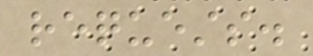requests.
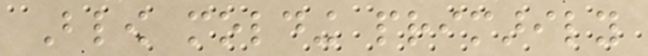Blow molding primarily
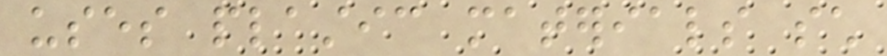uses plastic materials such
